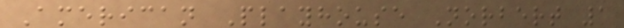American Playhouse Norbert 1
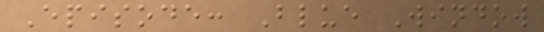Episode: Blue Window
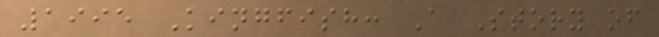1995 Kingfish: A Story of
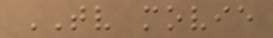TV movie
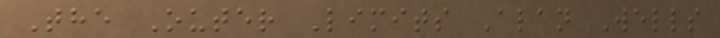The Outer Limits Alan Wells
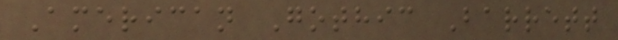American Gothic Barrett
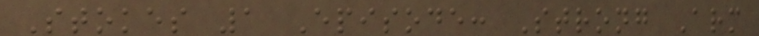Stokes 1 Episode: Strong Arm
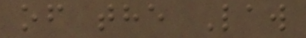of the Law
